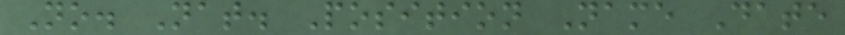No. Nat. Position Name Date
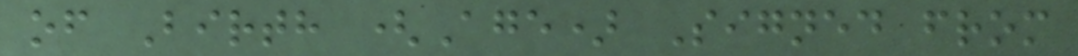of Birth (Age) Signed from
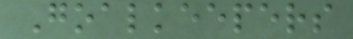Goalkeepers
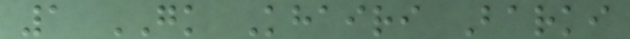1 GK Khairi Barki
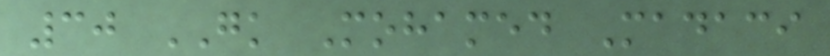30 GK Mohamed Madaci
